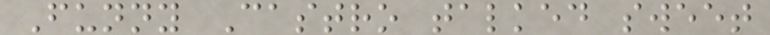Funny Castro talked sweet
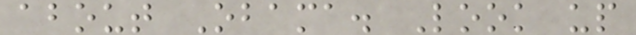about Obama. Look up
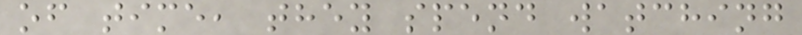of time, they spend watching
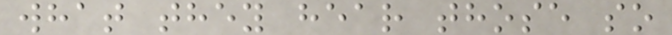what they hear those so
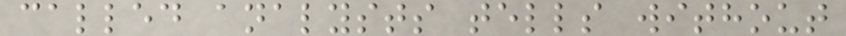called analysts tells without
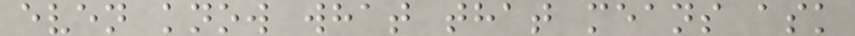even know what that means ask
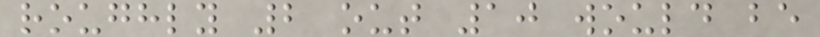roughly 2 out 10 would be
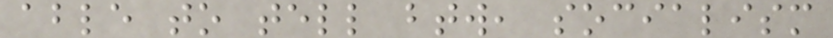able to tell btw, socialism
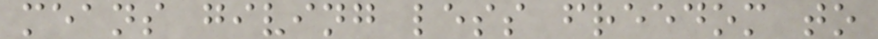means giving less freedom to
